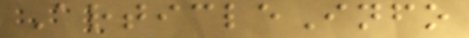ArticleInfo
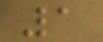1
